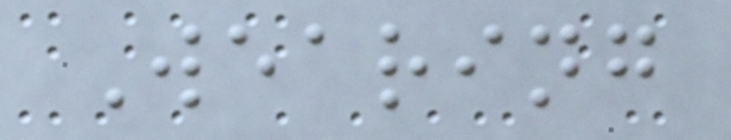Wearing
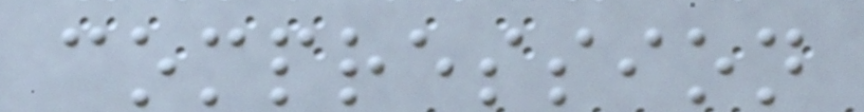compression
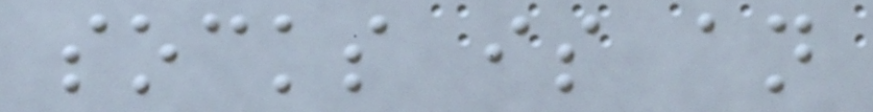socks is an
